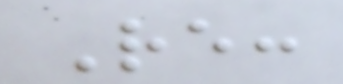Re:
